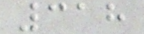318
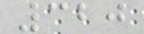320
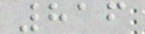816
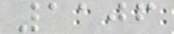1106
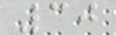30
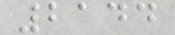2144
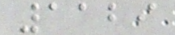1129
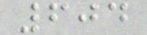604
